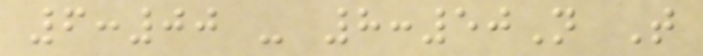6:00 - 8:50N T
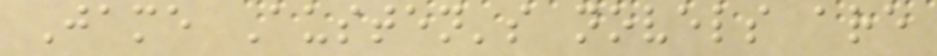Jame Austen's novels are
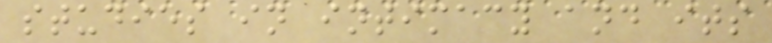studies in intimacy and its
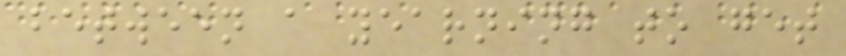between a yearning to get
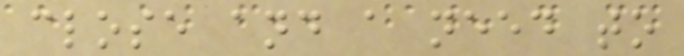close and a need to
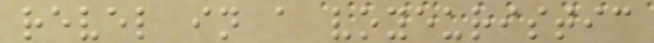revel in a voyeuristic
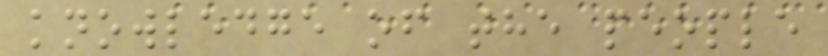knowledge of the people
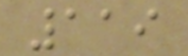119
